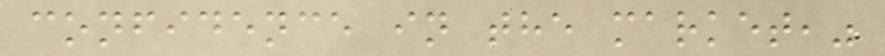confidence in the market,"
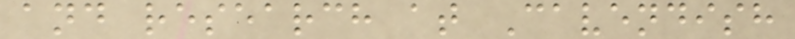and research at Cavendish
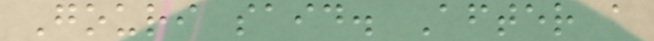Gouri said. After a
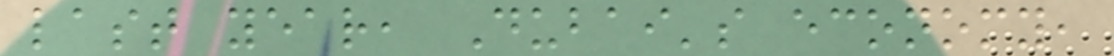last year, Dubai's economy,
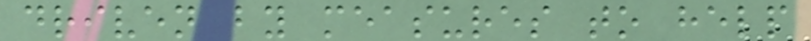driven by measures to help
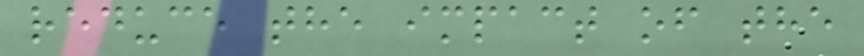reduce the impact of the
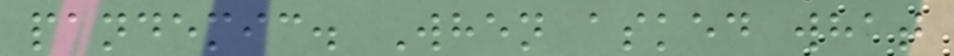pandemic. When asked what
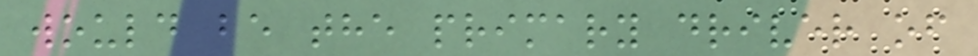would be the primary driver of
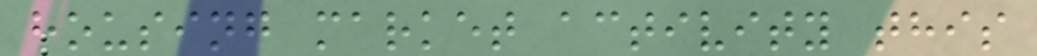housing market activity this
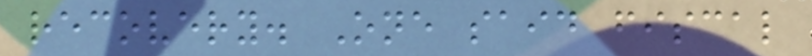recovery. One said fiscal
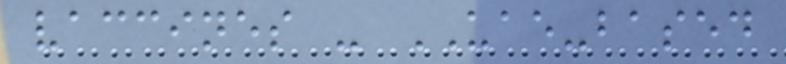vaccines - UAE-based
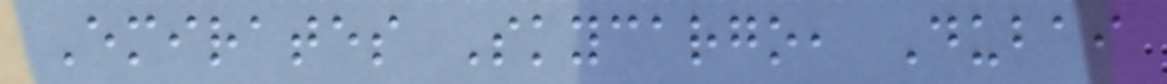Emirates Skycargo, Dubai
